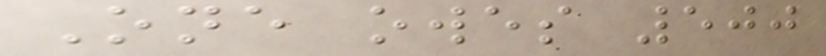One owes 500
